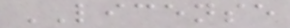LICENSE
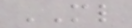ML
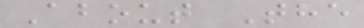About The
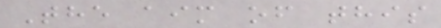The aim of this
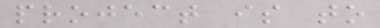project is to
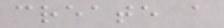create a
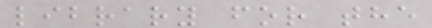library for the
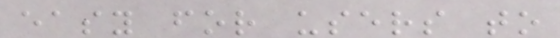easy for users to
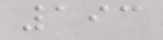193
